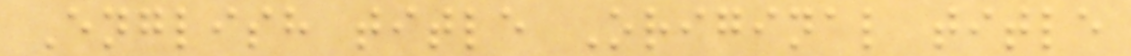English title Original title
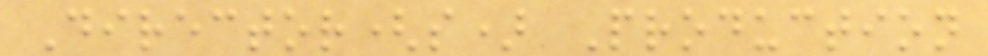Director(s) Production
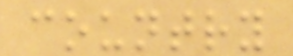country
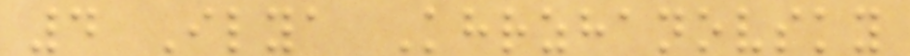4 Ilya Khrzhanovsky
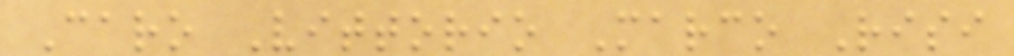Caro Vittorio Marco Risi
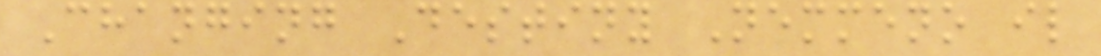Changing Destiny Nemmeno il
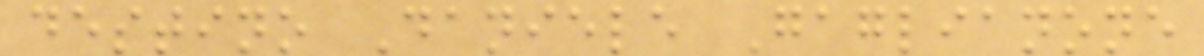destino Daniele Gaglianone
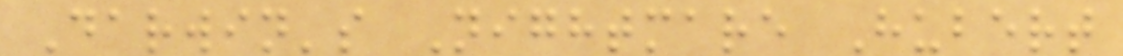Darwin's Nightmare Hubert
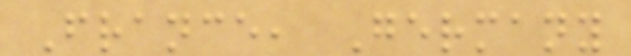France, Germany
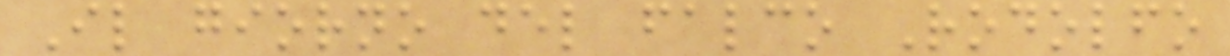Il giorno del falco Rodolfo
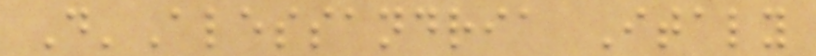D'Alessandria Italy
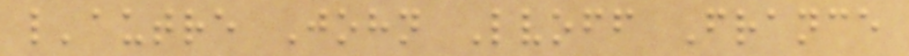l'autre John Lvoff France
